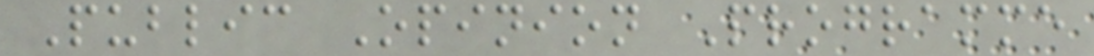Public Opinion Programme
